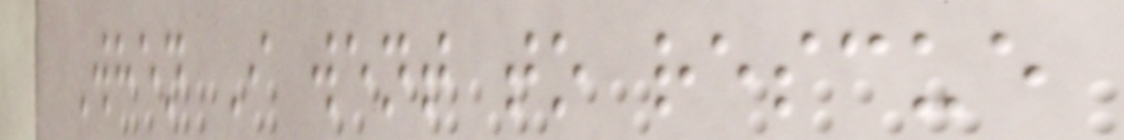When I went to rescue
